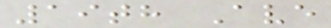19th Ave
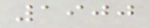1900
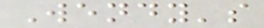Wendy's
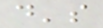d's
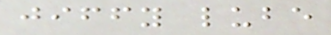jiffy lube
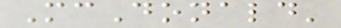McDonald'
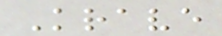Krave
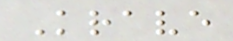Krave
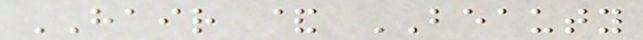HAIR & BEAUTY
